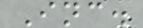Inc.
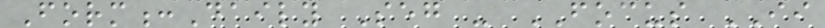Form:Daily Seg - FOCUS II
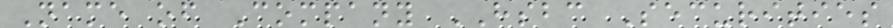Name of Company HSBC Securities
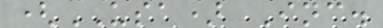(USA) Inc.
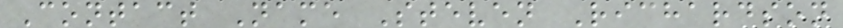Contact Name Steven Richardson
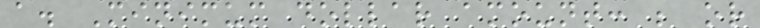a. Minimum dollar amount: ; or
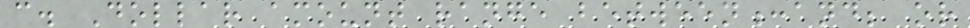c. Dollar amount range between:and; or
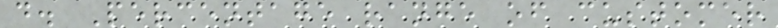d. Percentage range of customer
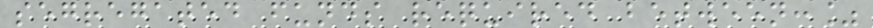segregated funds required between:%
